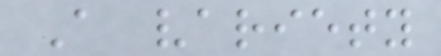A variety
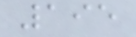195
